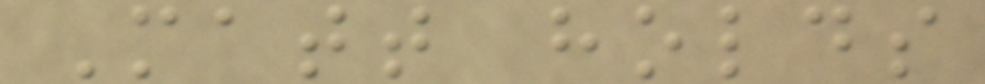Matt holds
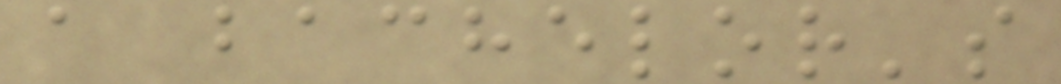a bachelor's
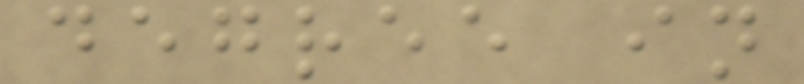degree in
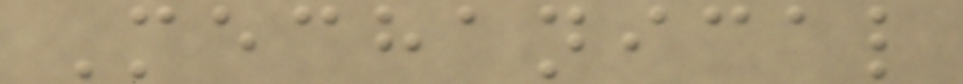Mechanical
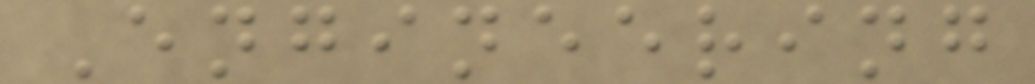Engineering
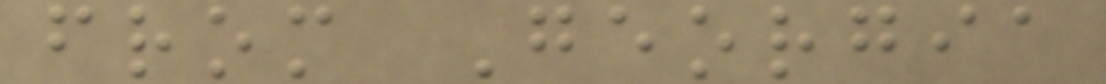from Georgia
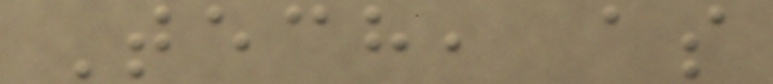Tech, as
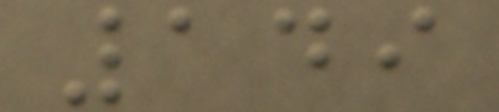149
